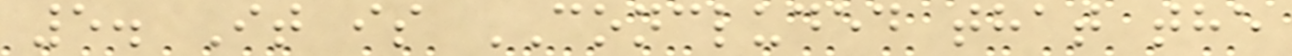5. It is CONCLUDED that the
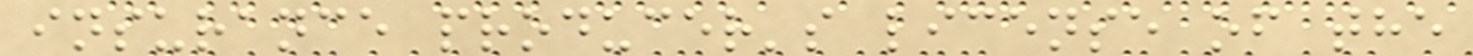insurance producer's license of the
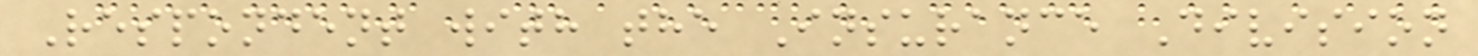Respondent with the Insurance Division
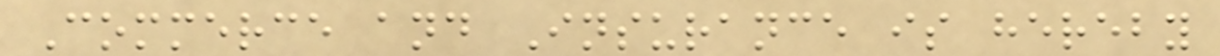Commerce and Insurance is hereby
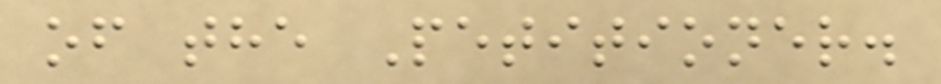of the Petitioner.
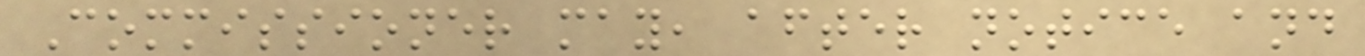Commissioner may, after notice and
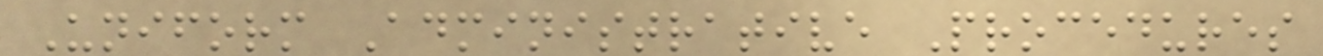Uniform Administrative Procedures
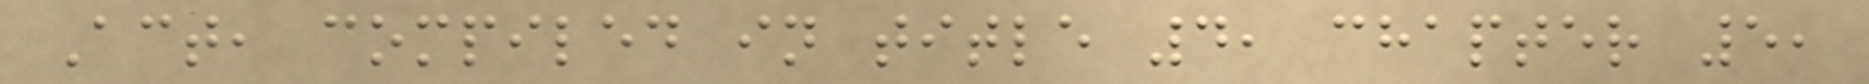Act, compiled in title 4, chapter 5,
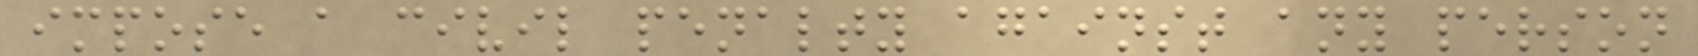impose a civil penalty against any person
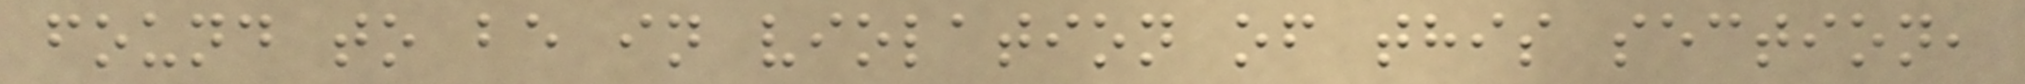found to be in violation of this section,
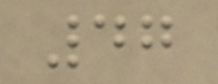47
